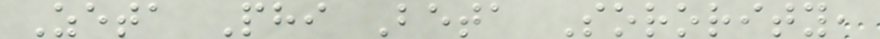Zeta Phi Beta Sorority,
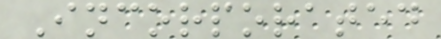Incorporated
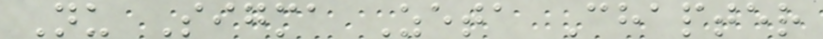Nu Sigma Zeta Chapter
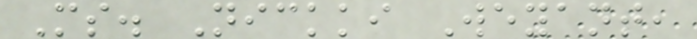Ms. Nickki Weyant,
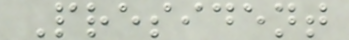President
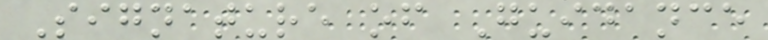Signature of Guidance
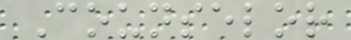Counselor
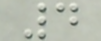4
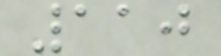110
